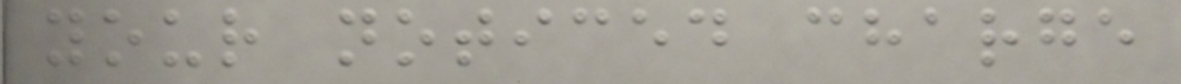your noticed charge
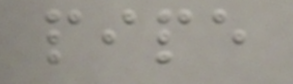pipe
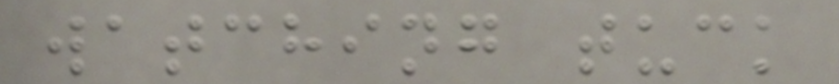watching tuck
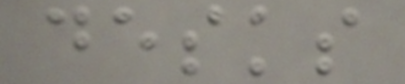desks
